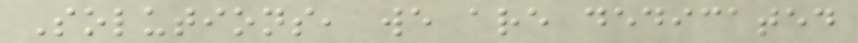Solutions, we are dedicated
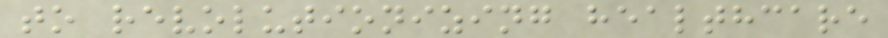to revolutionizing healthcare
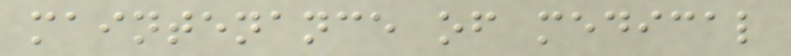maintenance of medical
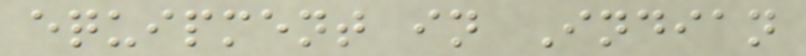equipment in Indian
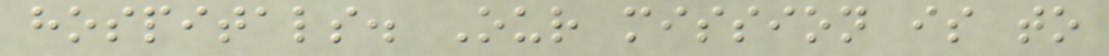hospitals. Our mission is to
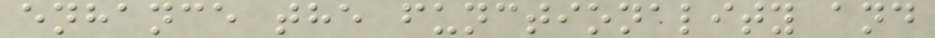enhance the functionality and
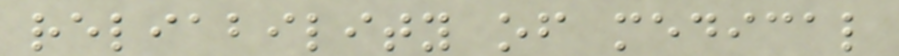reliability of medical
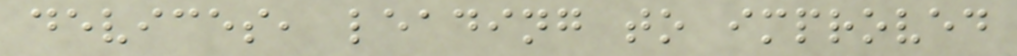devices, leading to improved
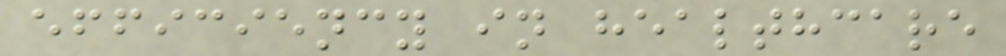efficiency in healthcare
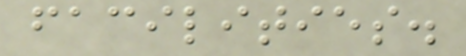facilities.
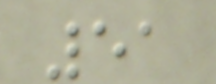51
